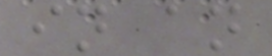in an
